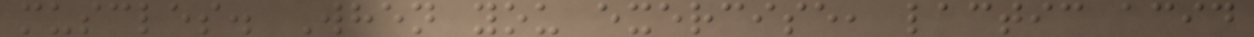muscles. When you exercise, lactic acid
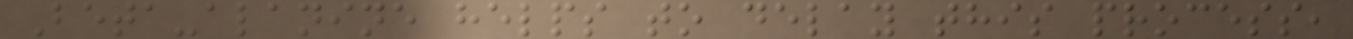Beta-alanine helps to delay this process,
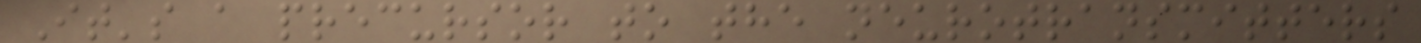It's a precursor to the neurotransmitters
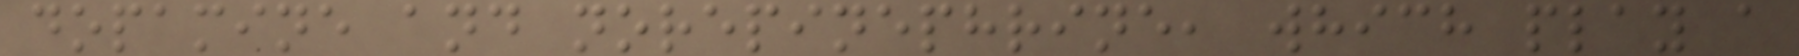dopamine and norepinephrine, which play a
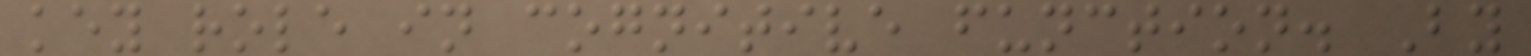key role in cognitive function. By
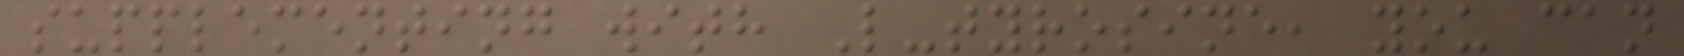supplementing with L-tyrosine, you can
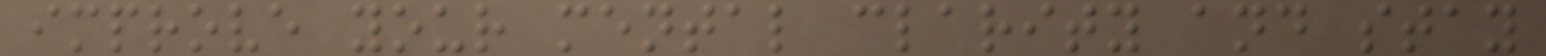improve your mental clarity and stay
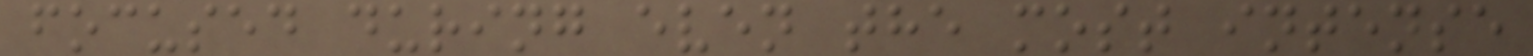focused during even the most intense
